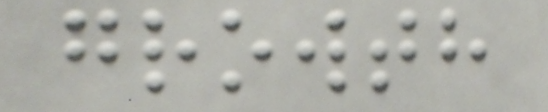growth
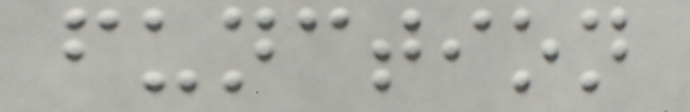function
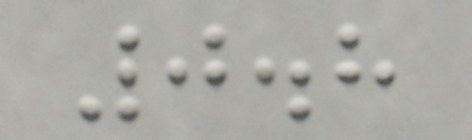0.8
